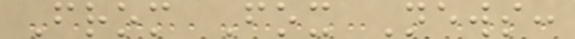From Fox News:
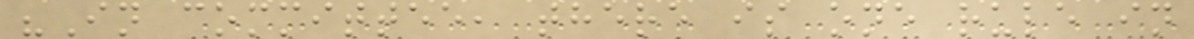"In committee, there is one rule in
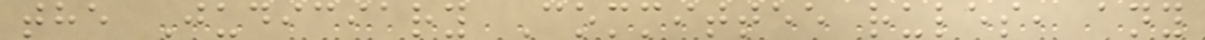the Judiciary Committee rules, any
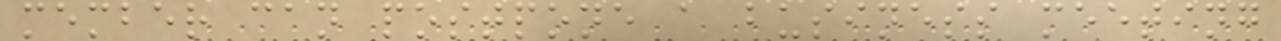member can postpone a business meeting
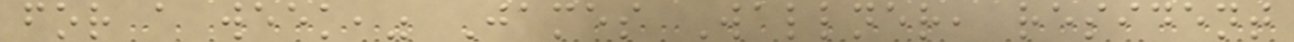for a week," James Wallner, resident
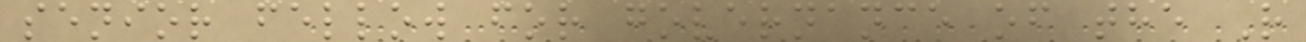senior fellow for governance of the R
